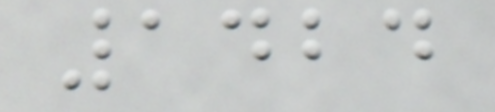1424
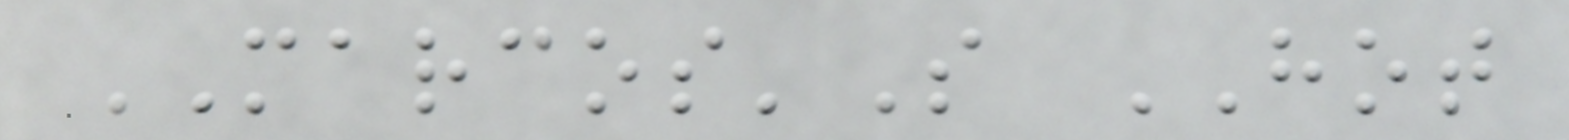MARCOS'S HOT
